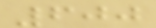600
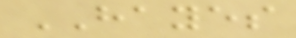HAYES
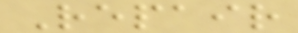Repair
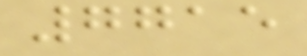7715
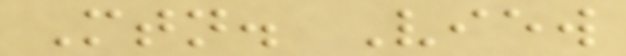Mtn. View
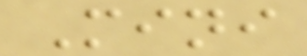Mini
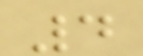4
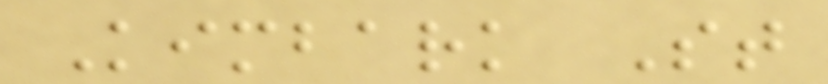Kimbark St
